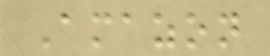Amazon
